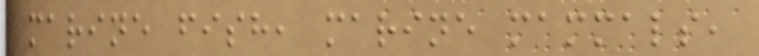marine fish, marine mammals,
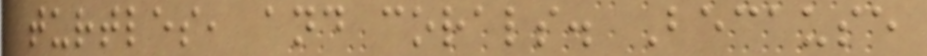turtles, and corals. Because
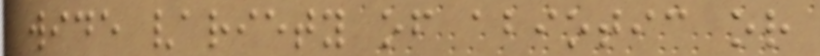wide variety of abiotic or
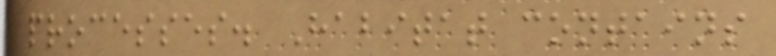processes. Habitat contains
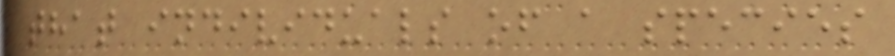that individuals of a species
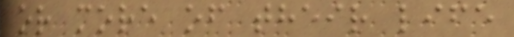or more of their life
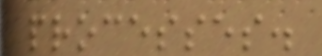processes.
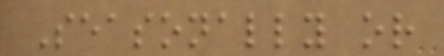Seasonally or
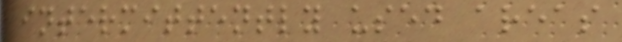intermittently used areas
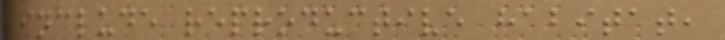include reproductive habitat,
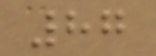87
